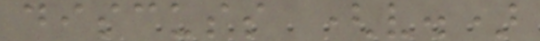discuss (v.)
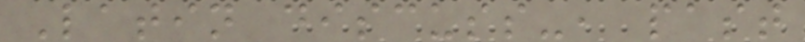Latin discuss-, past
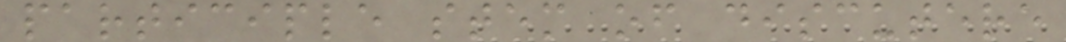participle stem of discutere
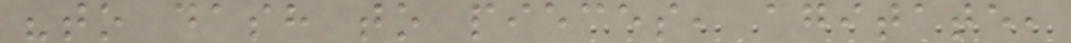"to dash to pieces, agitate,
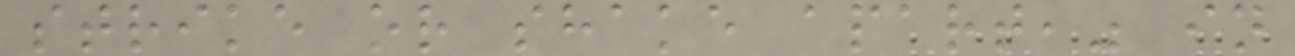strike or shake apart," in
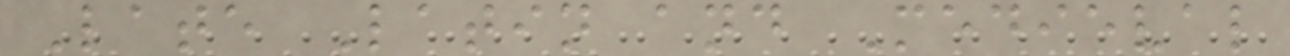Late Latin and Medieval
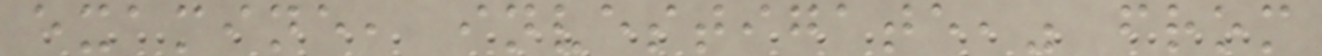examine, investigate," from
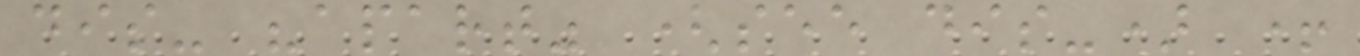dis- "apart" (see dis-) +
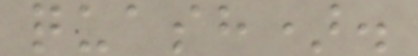quash).
